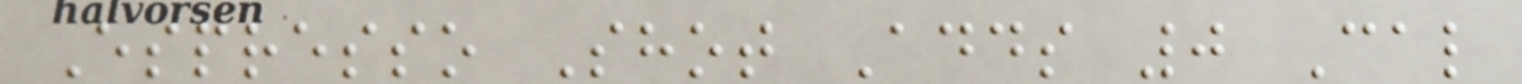Espresso Shot Adds 0 Cal
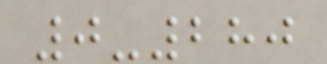0-280
